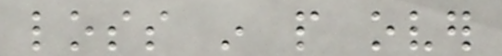loss in people over
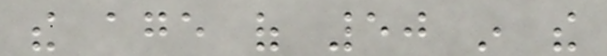the age of 50 in the
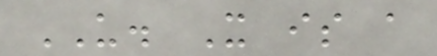US. It is a
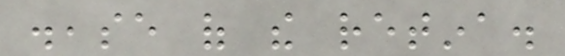disease of the retina.
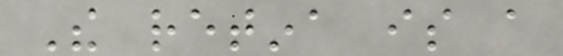The retina is a
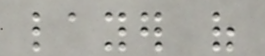layer of
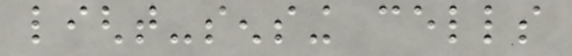light-sensing cells
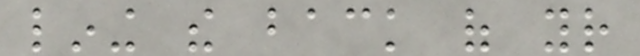lining the back of your
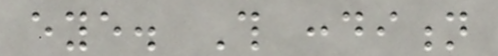eye. This condition
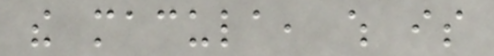the macula, which is
